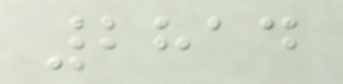2814
